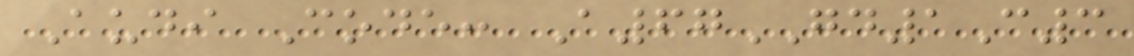Audi Code: A67GD1C3
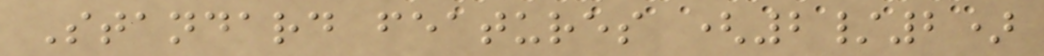Standard features (2/2)
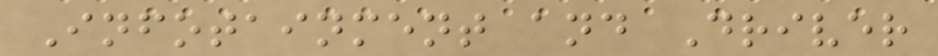Infotainment and Driver
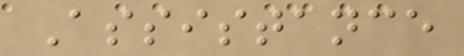Assistance
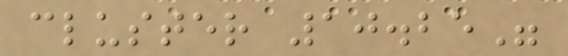cluster 10.25"
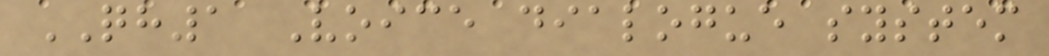QH1 Voice dialogue system
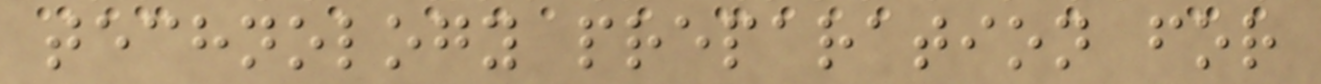technology preparation for
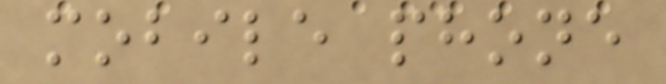mobile phone
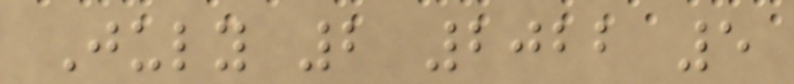July 2 2022 5
